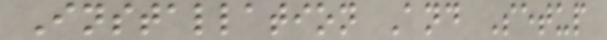Installation And Setup
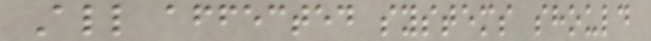All affected systems should
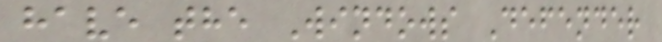have the Windows Defender
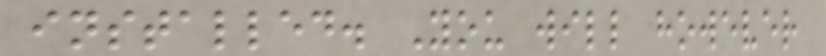installed. You will however
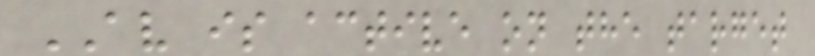AV is active on the target
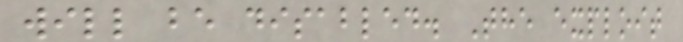will be disabled. The exploit
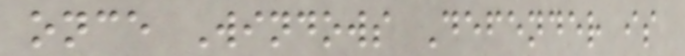once Windows Defender is
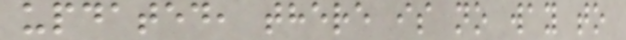updated, there is no way to
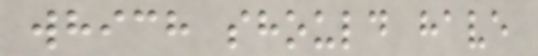which should have
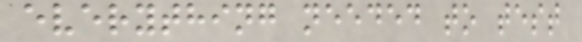everything needed to test
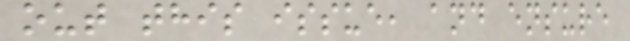out this issue, and ensure
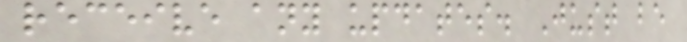receive any updates. Just be
